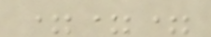===
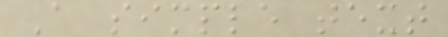A simple text
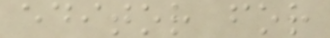editor for
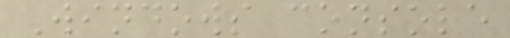Windows console
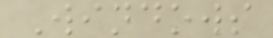Windows
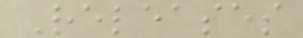Releases
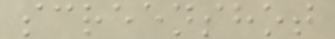screenshot
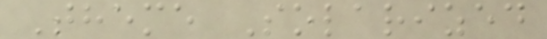Theme Solarized
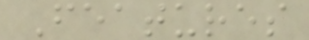Features
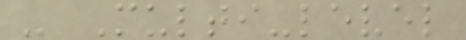- Multi-level
